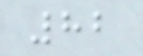82
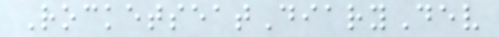RocketseatDiaryDev
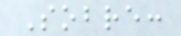Sobre:
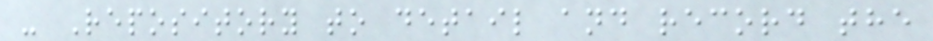- Repository to detail and record the
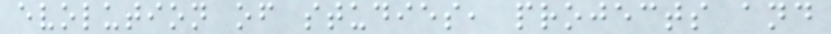evolution of studies, projects and
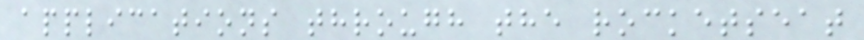applications through the rocketseat
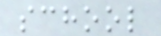school
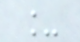_
